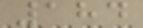184
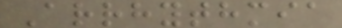Arrhythmia
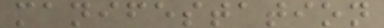manifestation
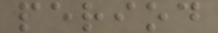period
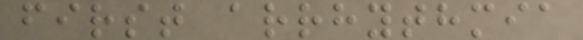first arrhythmia
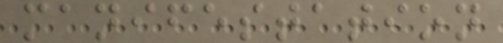manifestation
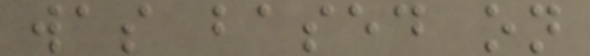was based on
